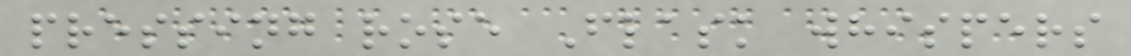pressing rose Flask whispers
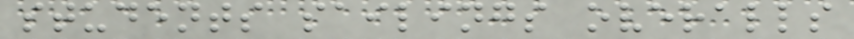students sailings overalls
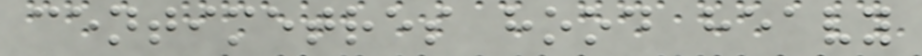centimetres hood heavy
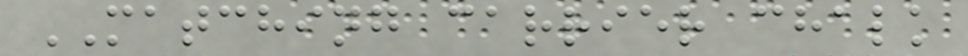MATCHING carrier chalk
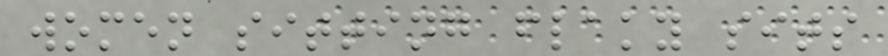women sitting flaky sits
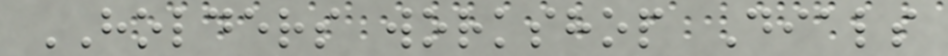HOLDERS workshop Dials
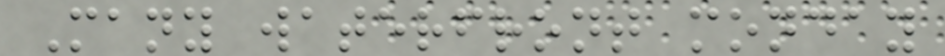Many waterfront monday
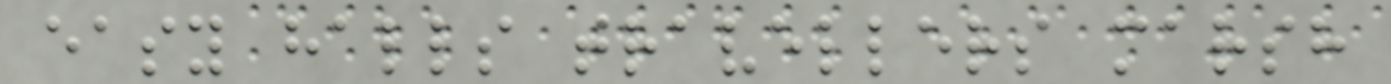easy halls travellers marsh
